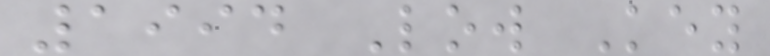1994 Low Key
